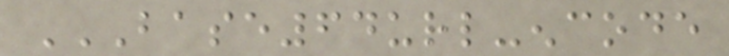BASE64URL-ENCODE
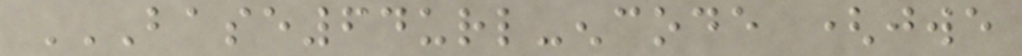BASE64URL-ENCODE (JWE
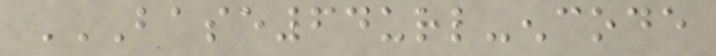BASE64URL-ENCODE
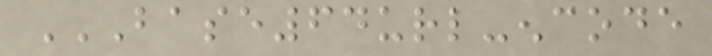BASE64URL-ENCODE
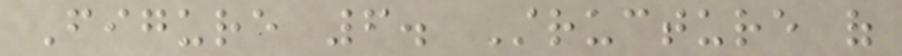Figure 6. Structure of
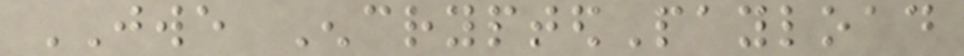JWE EncryptedPayload
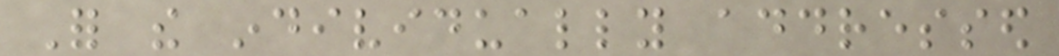For the individually addressed
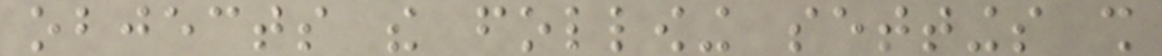objects the following settings shall
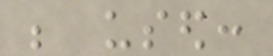be used:
